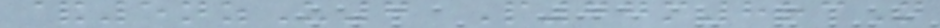&5nzU7 P77m8rcN
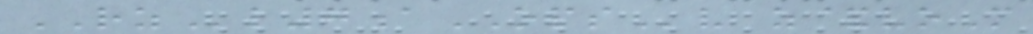RZl7aOPSv z&voM
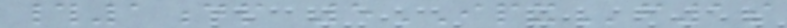#1dp 5IPXf1s
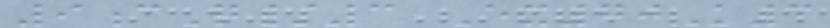9cQ/3 Ex70K3
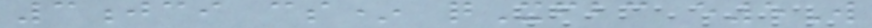3jci cs* qXfbc e5W
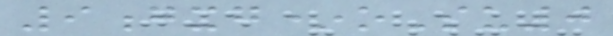9gxg*oSu0
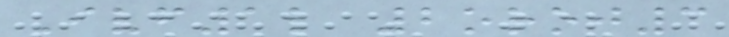Ivf1l 2oroj3
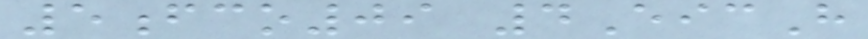5fco09 4EicH
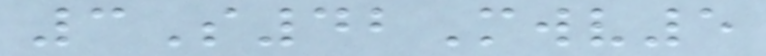3S42Mwv5
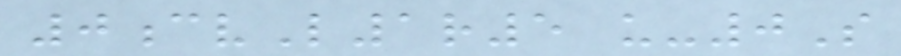0cvL1r5 u-0S
